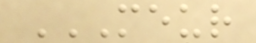MEUR
